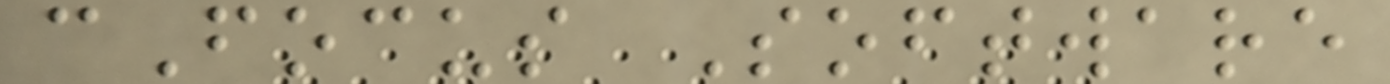cFocus Software
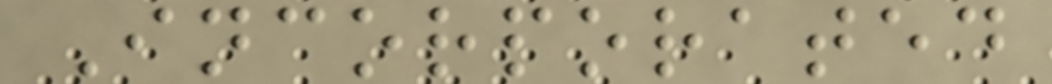Incorporated
